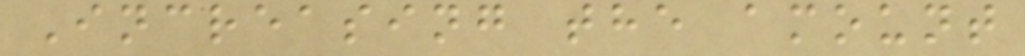Increasing the amount
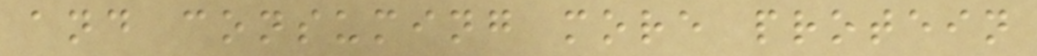and consuming more protein
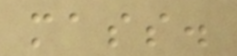mass.
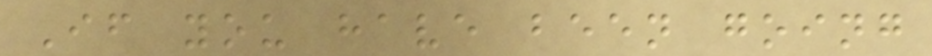If you have been going
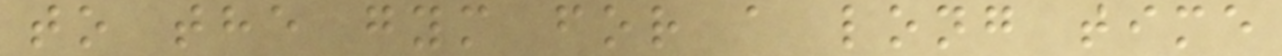to the gym for a long time
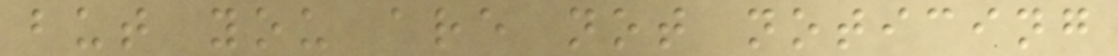but you are not noticing
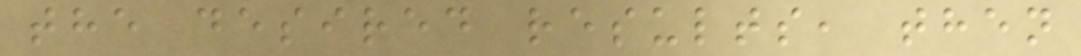the desired results, then
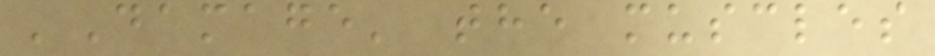'Damage' the muscles
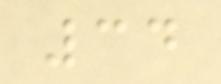34
